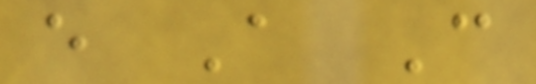e A C
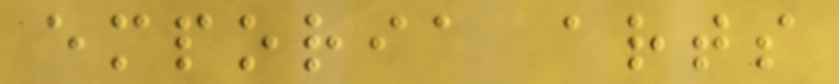emporia arts
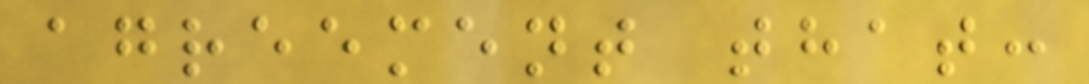agreement that:
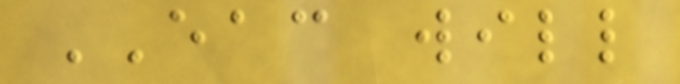EAC will
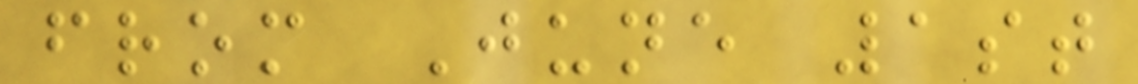from June 1st
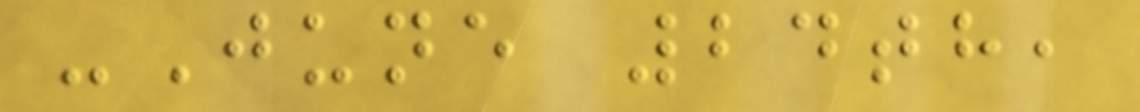-June 24th,
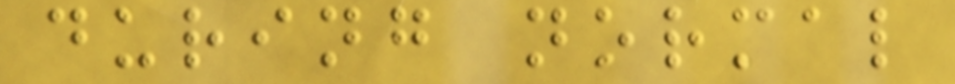during normal
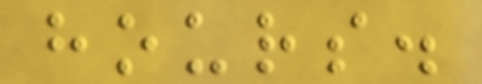hours.
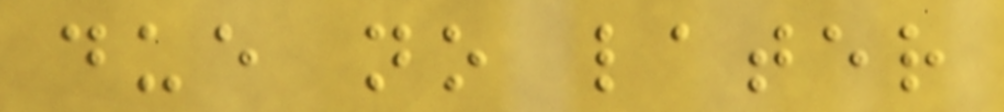due no later
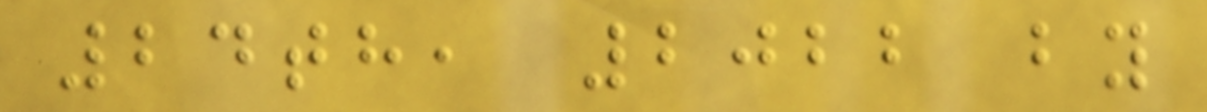24th, 2022 by
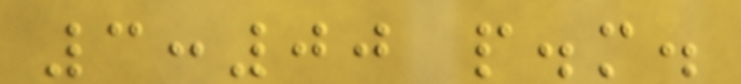3:00 p.m.
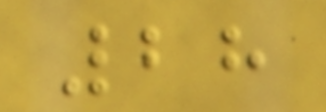28
